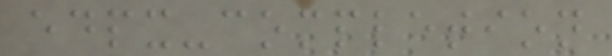edpx-completion
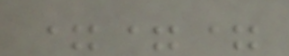===
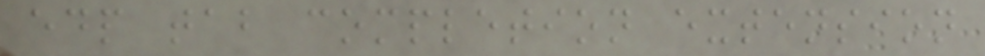edp tab completion extension
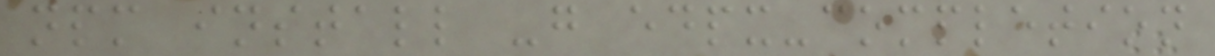npm install -g edpx-completion
